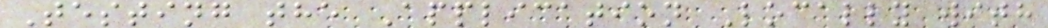Testing the Application Locally with
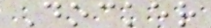Docker
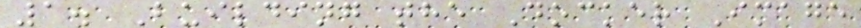1. Building the Docker Image
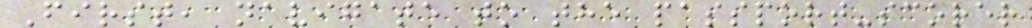First, navigate to the passport-scorer
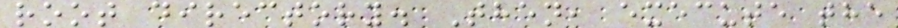root directory. Then, execute the
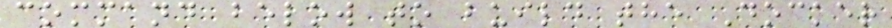command below to build the Docker
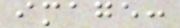image:
